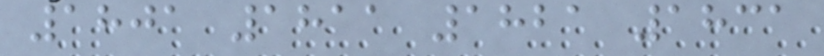1801 1811 1821 1831
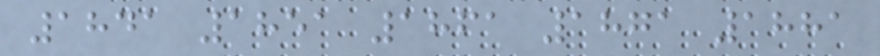1841 1851 1861 1871 1881
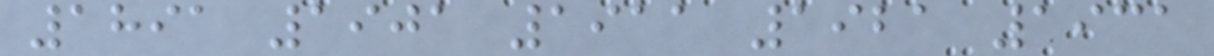1891 1901 1911 1921 1931
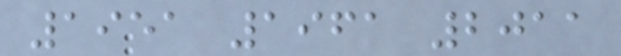1951 1961 2011
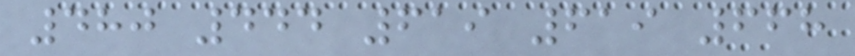480 444 619 619 668
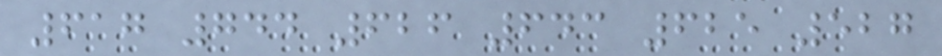617 744 626 643 625 527
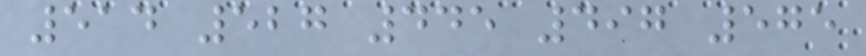514 527 445 497 575
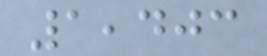1,403
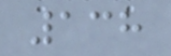138
